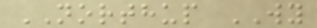NORTHUP WY
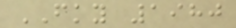FKY 1980
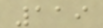119
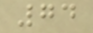74
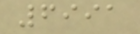6991
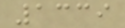1339
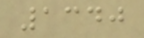1340
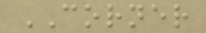CORNER
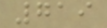719
